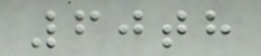60th
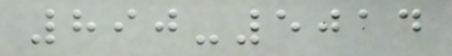890-5014
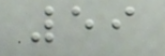59
